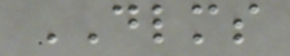DLMS
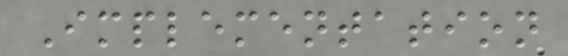Implementation
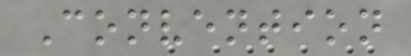Convention
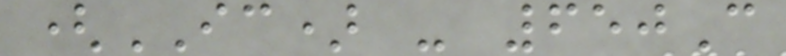(IC) - 650C
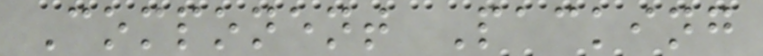Component Packing
